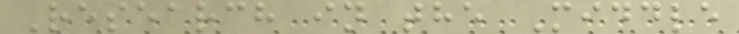Research in the Middle
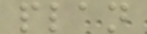plan
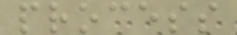process
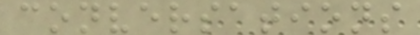conversations
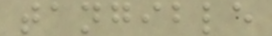tangible
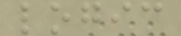logic
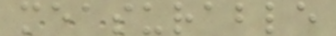measurable
